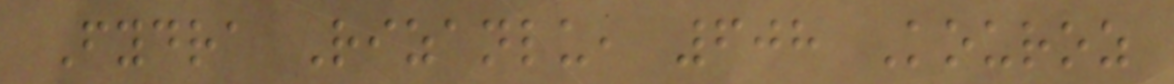Fydra Rizanlu, 608 Kouroz
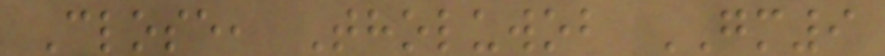Close, Tholuwob GM9
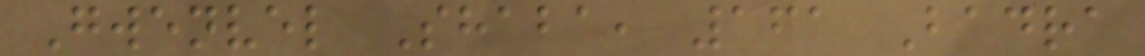Gwenvel Shaba, 161 Badra
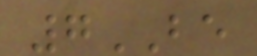7BE
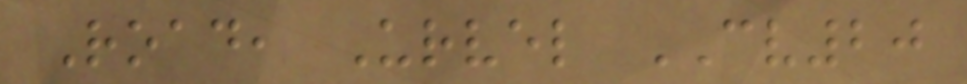Road, Urvel CV20
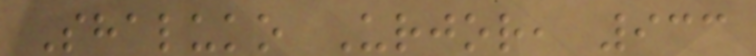Shaluko Urjor, 933
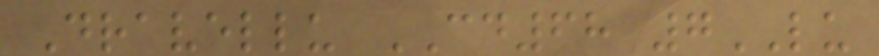Dravellu CD68 7LU
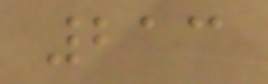213
